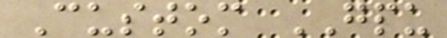Custom GPU
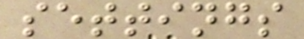settings
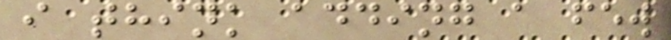i think adding a few
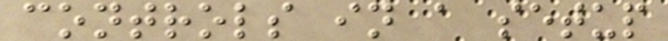controls in a setup
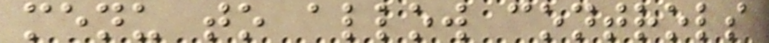menu to allow controls
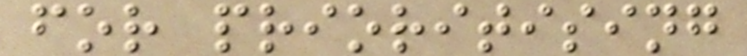for prioritising
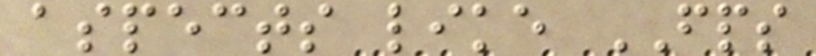aspects like FPS
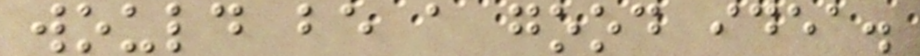would be a good idea.
